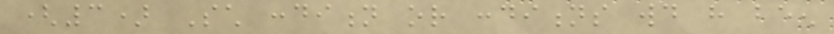(3) Such condition or conditions would have been
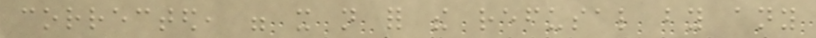corrected, were it not for the refusal by any
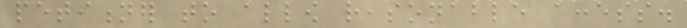petitioner to allow reasonable access.
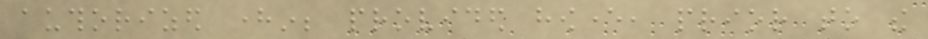authorized herein; provided however, prior to the
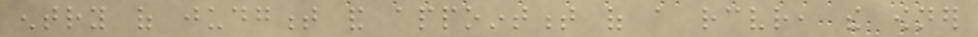entry of judgment and appointment of a receiver, the owner
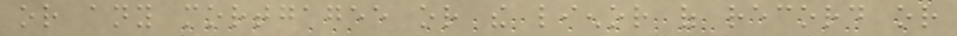or any mortgagee or the lienor of record or
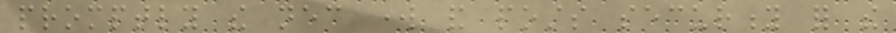promptly the necessary work and posts security for the
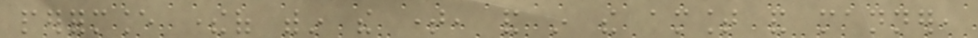performance thereof within the time, and in the amount and manner,
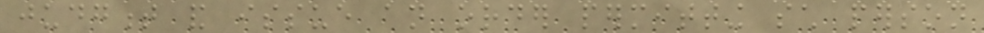judgment and issue an order permitting such person
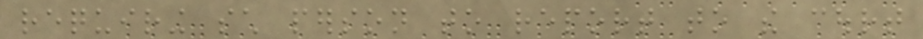requiring such person to report to the court
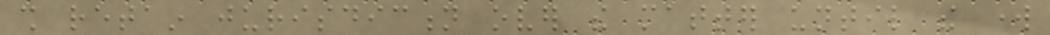shall retain jurisdiction over the matter until the work
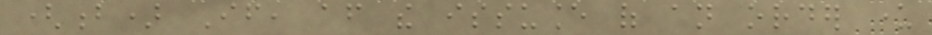(b) If, after the issuance of an order under
